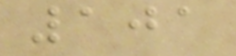101
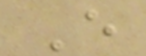E
